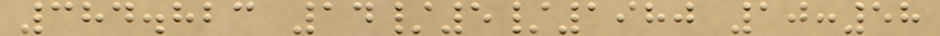384.823 14/5/1980 10:58
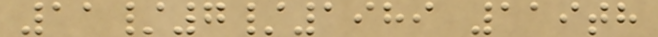11/7/1989 119th
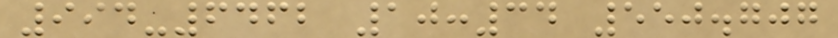994-6462 10:34 550.707
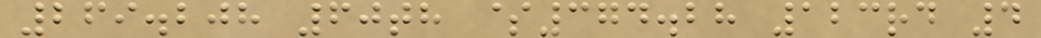269.208 60th $374.28 123rd 4
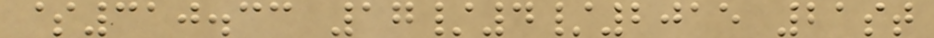$310.33 17/4/2015 21st
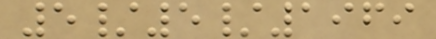5/5/1969
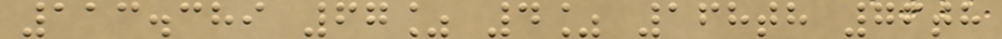113.389 67% 4% 168th 76th
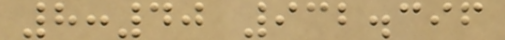8:40 932.396
